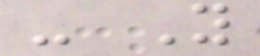- You
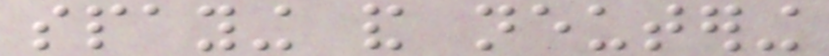spaying and neutering
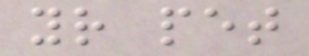your pet
